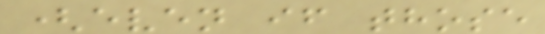(even if those
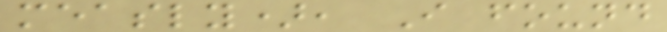measly), I found
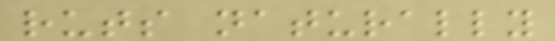ruts naturally
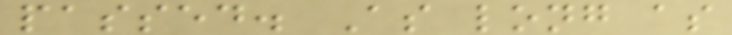passed. As long as
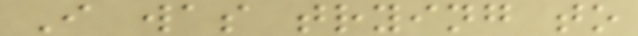I was trying to
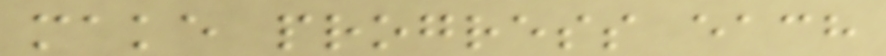make progress each
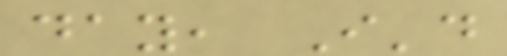day, I'd
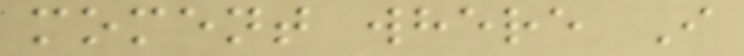moment where I
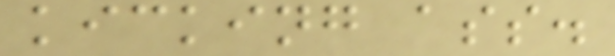kicking ass.
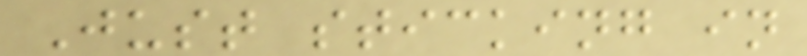Just sticking in
